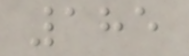185
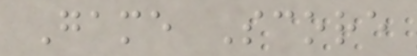Game Score
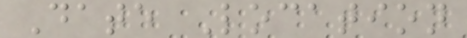Date Location
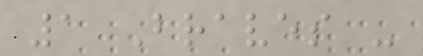1 Braves -
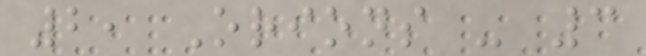2, Orions - 3
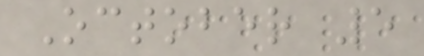October 5
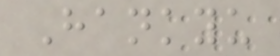Hankyu
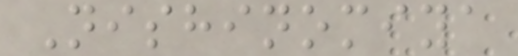Nishinomiya
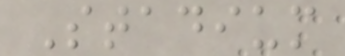Stadium
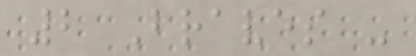2 Braves -
